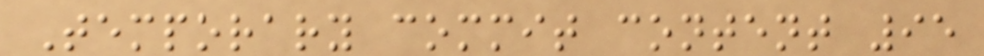Temporary commit content 95
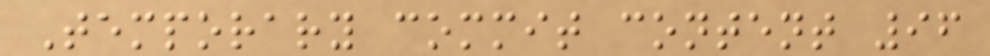Temporary commit content 96
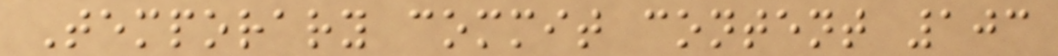Temporary commit content 103
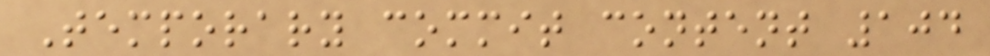Temporary commit content 104
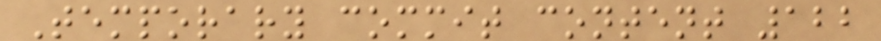Temporary commit content 122
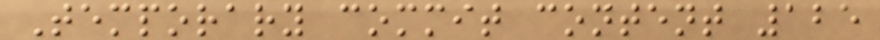Temporary commit content 125
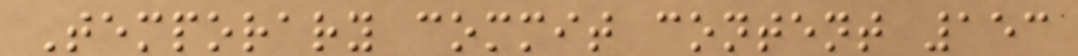Temporary commit content 153
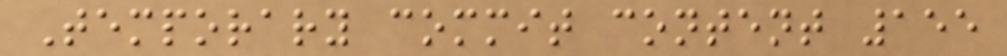Temporary commit content 155
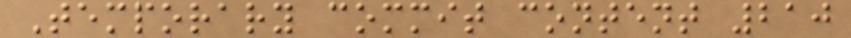Temporary commit content 210
